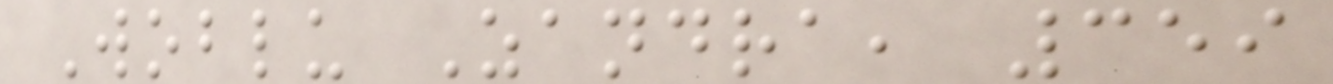Woblu Zandra, 359
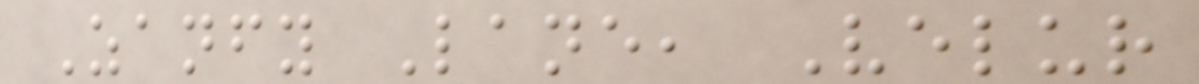Zanfy Lane, Velur
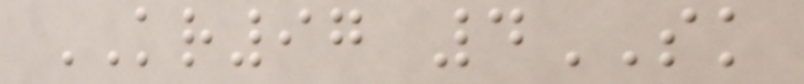KR97 4SK
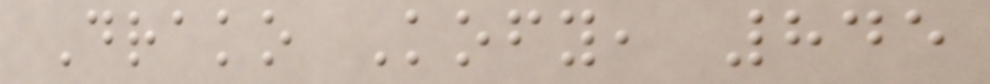Drako Kofy, 845
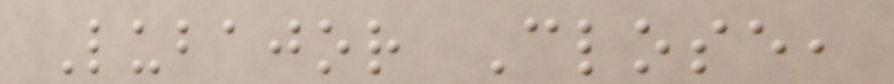Lubajor Close,
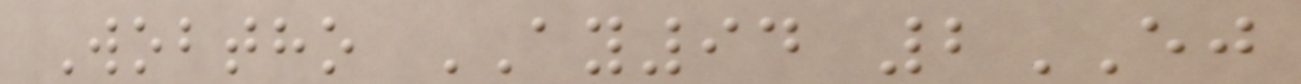Wobtho AY94 2EJ
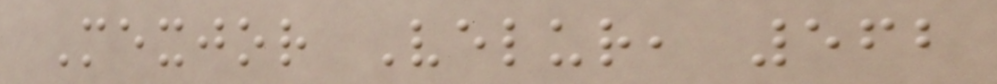Mexjor Velur, 562
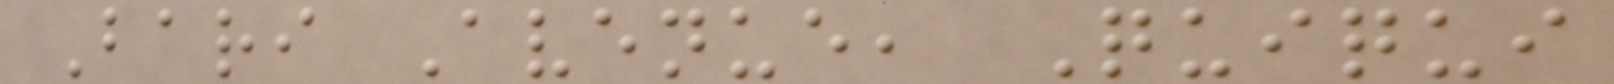Bari Avenue, Quiqui
